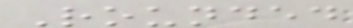Rounded
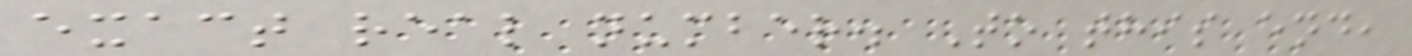exact real number. To this end,
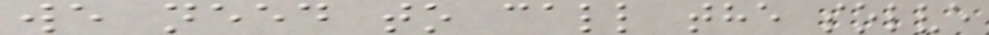we need to call the solve
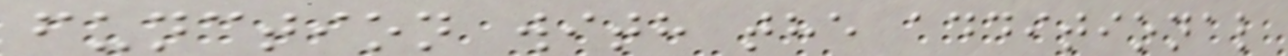function with the additional
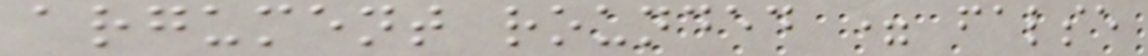argument rounded = false
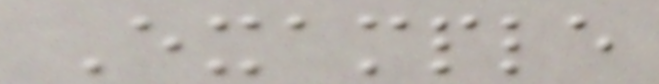Example
